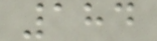184
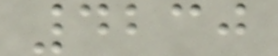4230
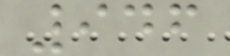946
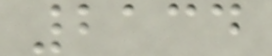2134
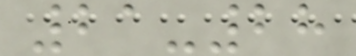21-28
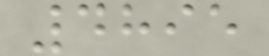4895
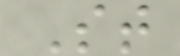St
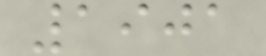1901
